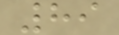89
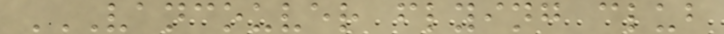VANCOUVER FLYING CLUB
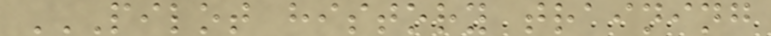PILOT HISTORY TRAINING
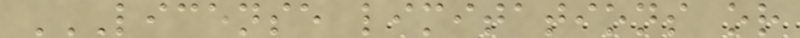LICENSE LIMITATIONS OR
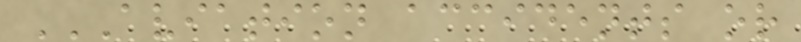AVIATION ACCIDENTS OR
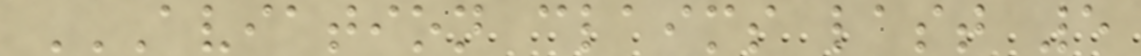AVIATION CLAIMS LAST 5
